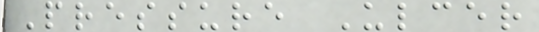Pressure Ulcer
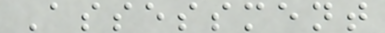Assessment
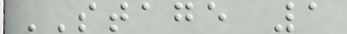STAGE 1
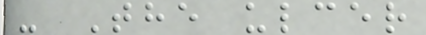- The ulcer
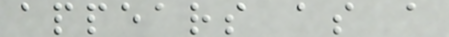appears as a
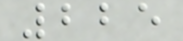225
